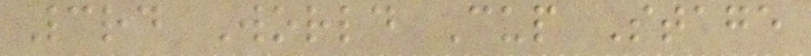3rd World Cup Stage
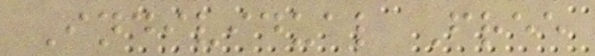Individual Free
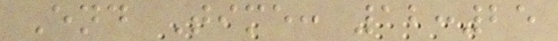End Time: 12:25
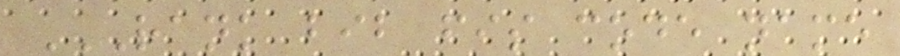RANK BIB FIS CODE NAME
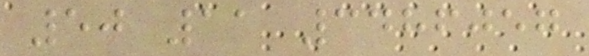50 11 3486057
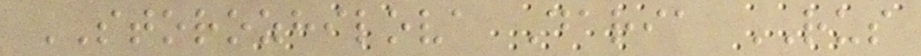STOROZHILOVA Daria RUS
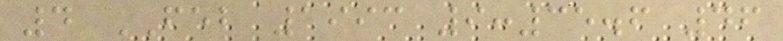4 FEB 1993 9:35.6 46
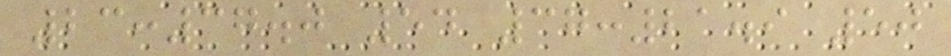23:37.0 54 37:21.9 50
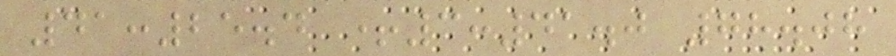41:25.4 +3:41.0 78.08
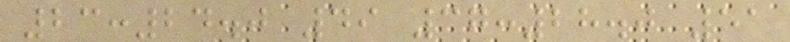23:24.0 49 37:28.0 51
